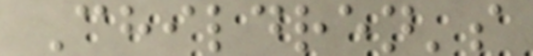Children's
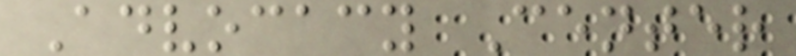Advocacy Center
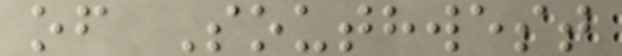of Southwest
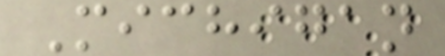Michigan
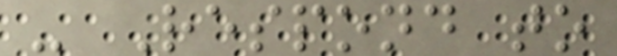- Respond to
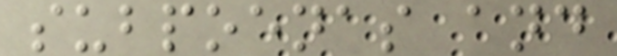subpoenas and
